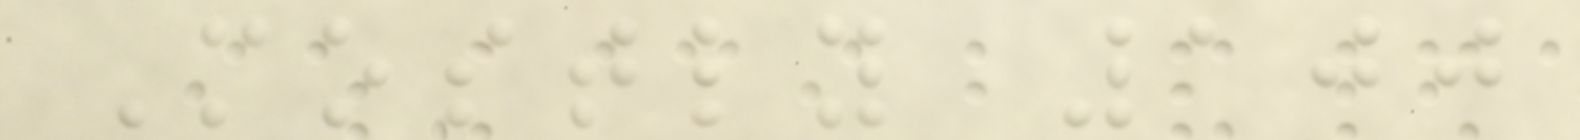Mostly 100
